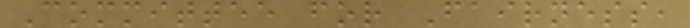Committee for Fairness,
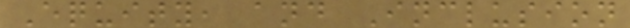Equity, and Inclusion
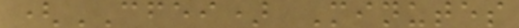(CFEI) Minutes
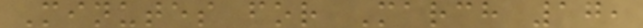Minutes for March 17,
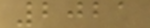2021
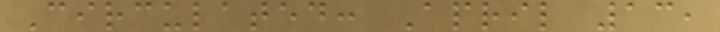Circulated: April 13,
